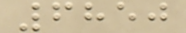6850
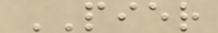PIER
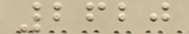2620
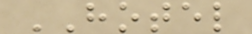HOTEL
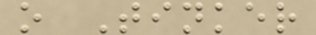o Tinker
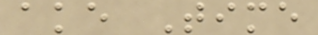ake Time
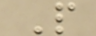P
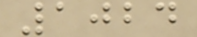1024
